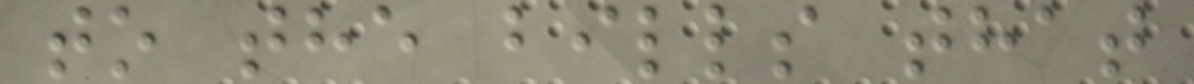to the bills that
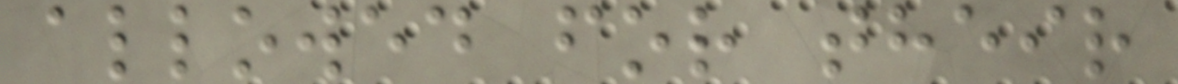allowed for their
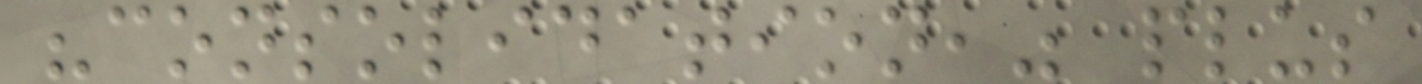"consolidation," plus
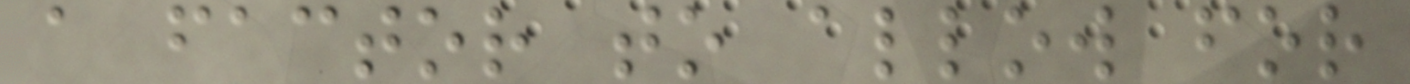a factor to allow for
